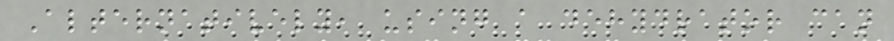Alternatively, using a dehydrator can
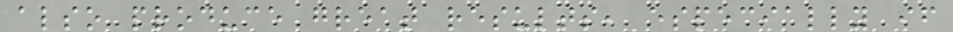also produce great results, especially if
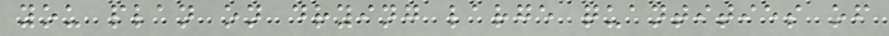you plan on drying large quantities of
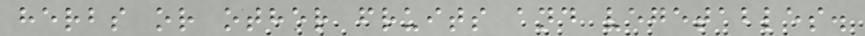herbs or other fruits and vegetables.
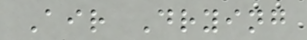Air Drying
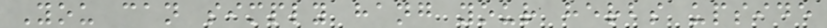You can simply hang your herbs upside
